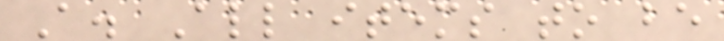A. All items to be
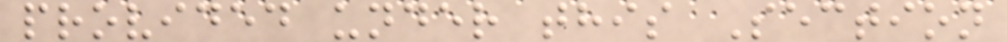provided under this Section
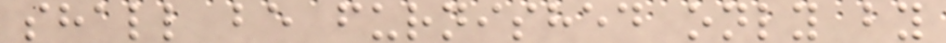shall be furnished only by
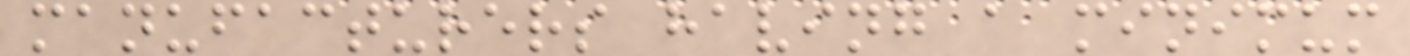manufacturers having a minimum
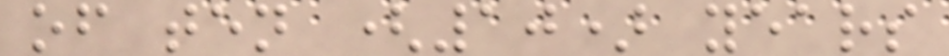of ten (10) years
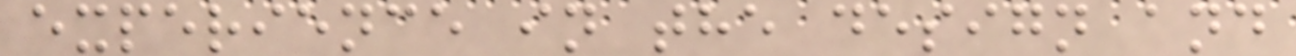experience in the design and
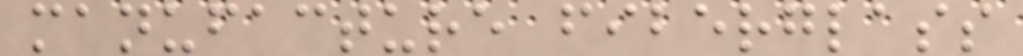manufacture fiberglass
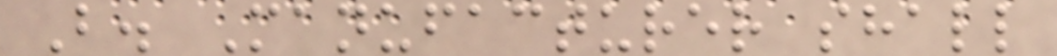B. Manufacturer shall
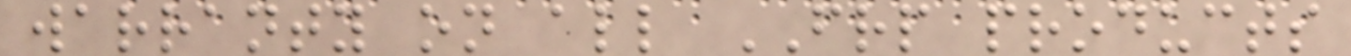warranty on all FRP products
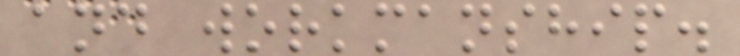and workmanship.
